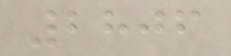2806
